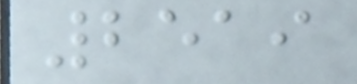2519
